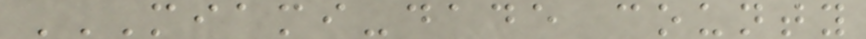MIAMI-DADE COUNTY
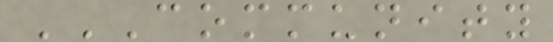COMMUNITY
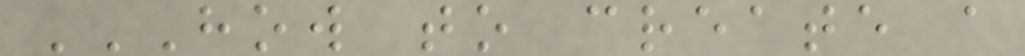HOW TO CREATE A
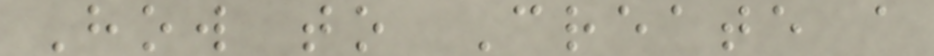How to Create a
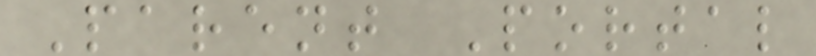Parent Portal
